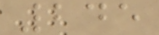245
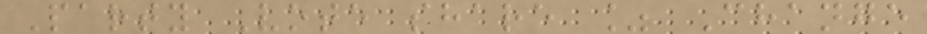Party Vote share % Change
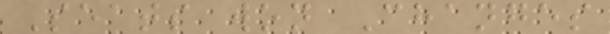Seats won Changes
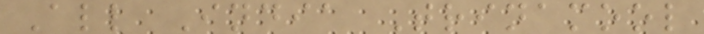All India Trinamool
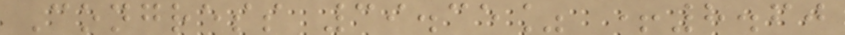Congress 39.35% +8.60
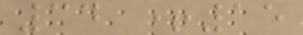34 +15
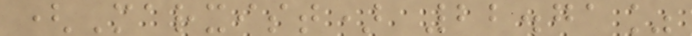(Marxist) 22.71%
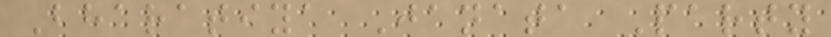Bharatiya Janata Party
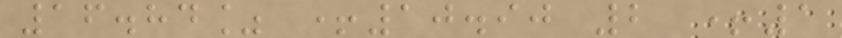16.84% +10.90 2 +1
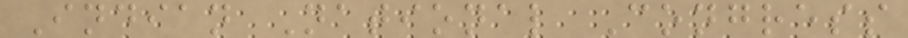Indian National Congress
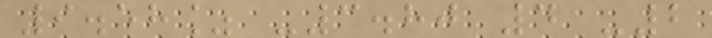9.58% -3.80 4 -2
